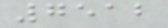7512
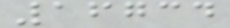16734
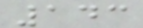143
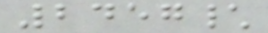2457\
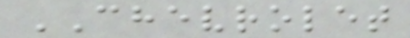CHEVROLET
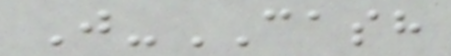J-CASH
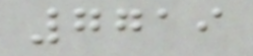7719
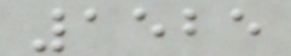1525
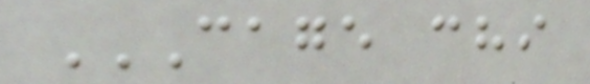CAGE CHI
